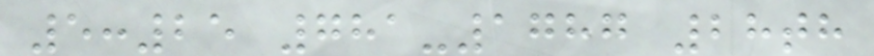5:25 781-1787 28th
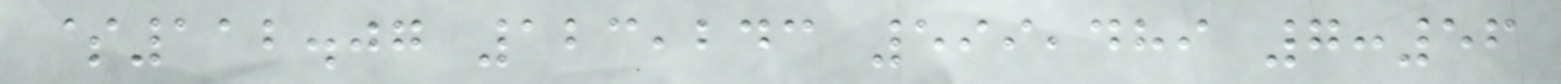$112.07 123,243 599,489 7:56
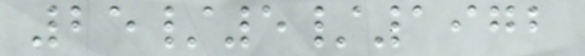25/5/1972
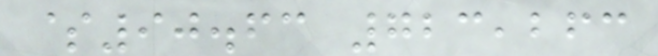$90.63 723,263
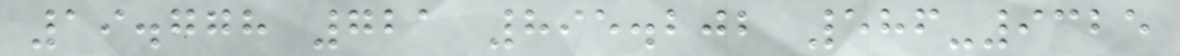19.778 721 895.202 586-9325
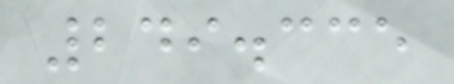249.335
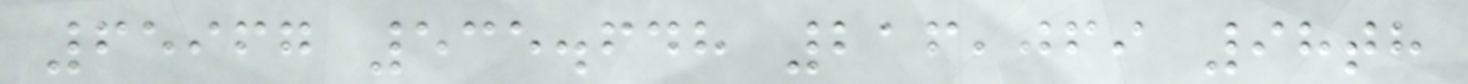65967 535.648 216,069 98th
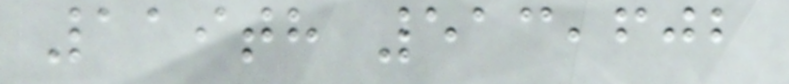119th 513,602
